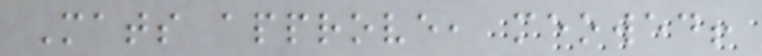Mats approve, meowed!
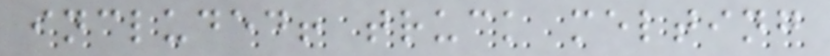included! truck melting
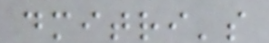dmitri's
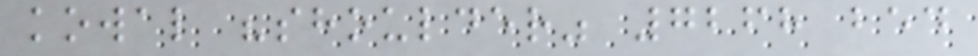kowal "shoulder" 7268 bed
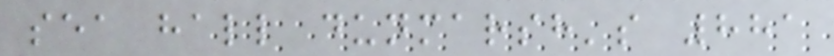sea hall dunmarsh's 881
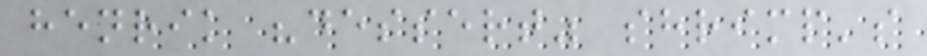henrik "dessert" shrimp's
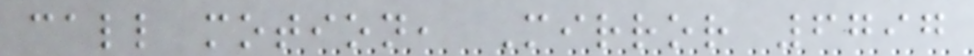call motion, Mirror 6797
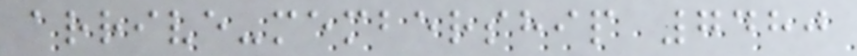arrive-membership 7480
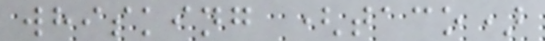whisking (taco)
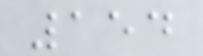154
